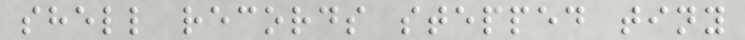shell records stepped tiny
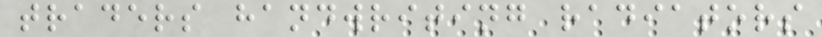traders handwriting radiators
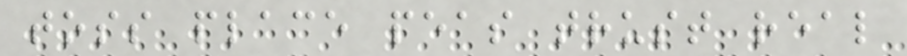toss place peas trust real
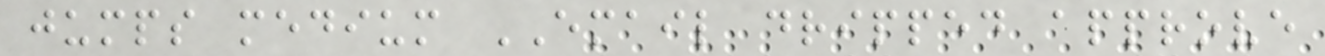jumps medium EMAIL dripped approve
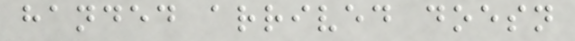handed arrived doesn
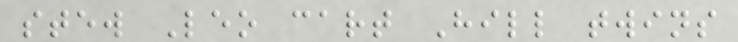stew Leo cart Hill twins
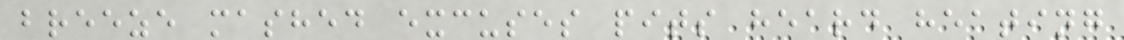breeze mashed excuses pits heard heating
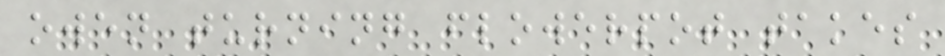owen turning flowerpot takes
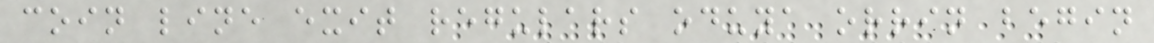coin line exit regulars oduya orrin begin
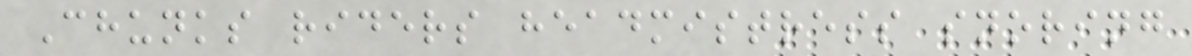Chunks riders headmistress snoring
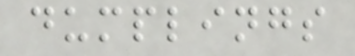dumplings
